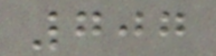707
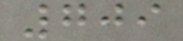709
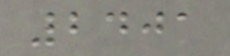2401
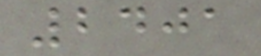2401
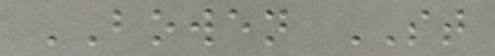BOWEN ST
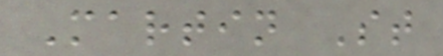Martin St
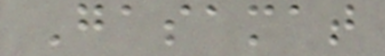Gasamat
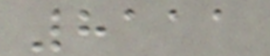8111
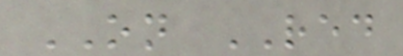ON RED
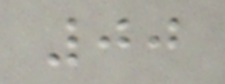00
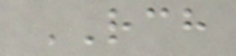RCH
